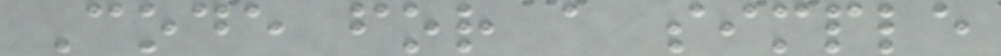Code for a simple
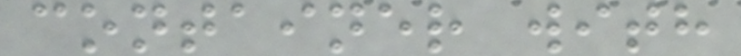container with
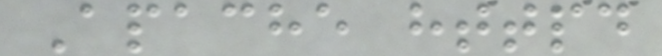Apache httpd
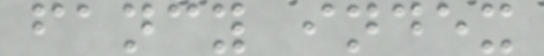fancy index
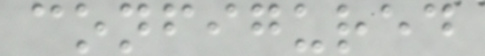configured
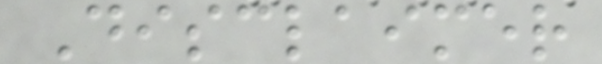Disclaimer
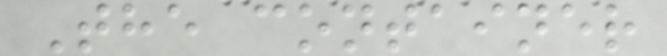The container
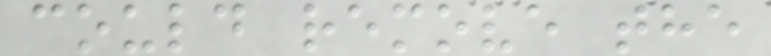could remove the
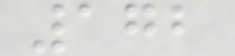172
